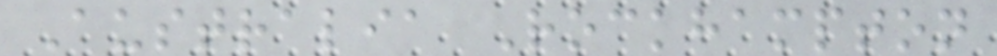Australia Rockhampton
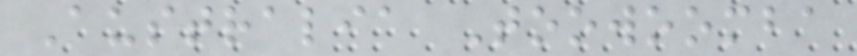Australia Toowoomba
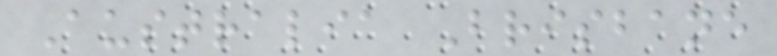Australia Brisbane
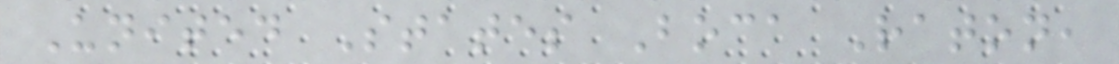United States Boca Raton,
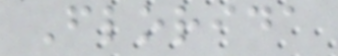Florida
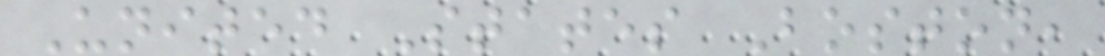United States Boston,
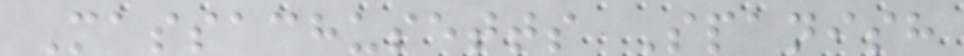Massachusetts Spanish
